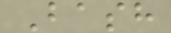Bash
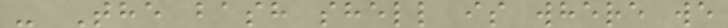- The bash shell is where we
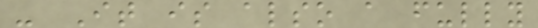- It is also a fully
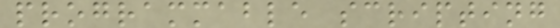programmable scripting
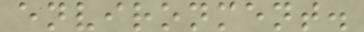environment.
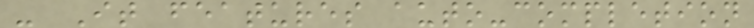- It features auto-completion
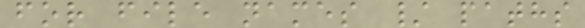for file names / paths
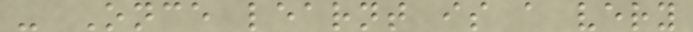- Once learnt is a very
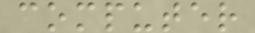computer
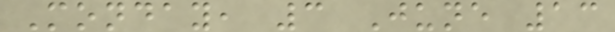Monday, 3 June 13
